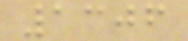1306
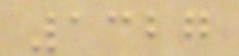1327
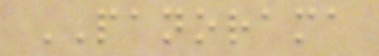PANORAMA
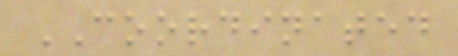COORDINATED
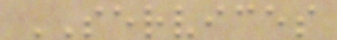SERVICES
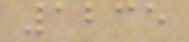1235
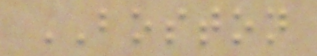BOSTON
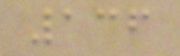136
